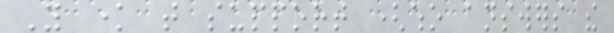You know that support (who answers the
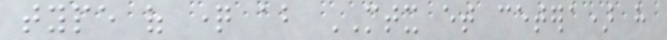type of question about MTX et cetera) have
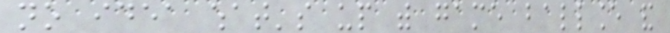no idea what's up with game ballance and
